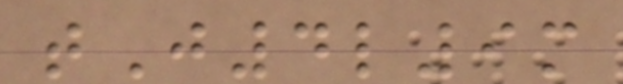tJ4l9m
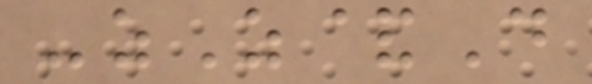-zZ&D
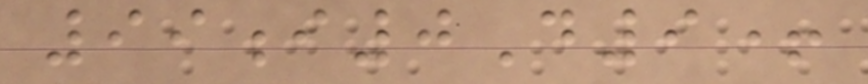99i0D9+
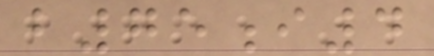b75i4
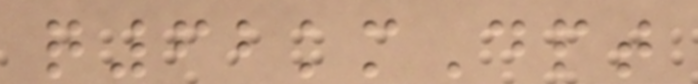q62kmDpt
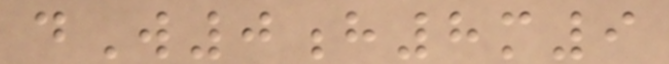dW0h8m9
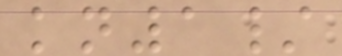kn1/
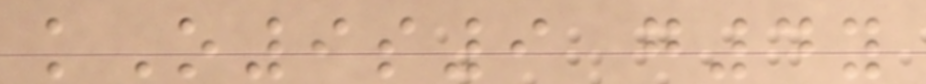kO9s9 g4y
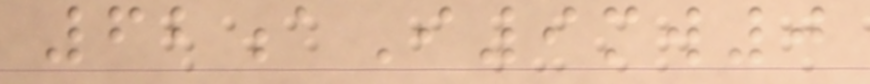62aI9mw0
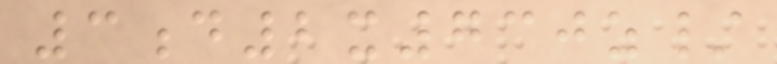3d2x730z/
